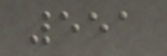551
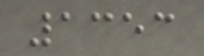1353
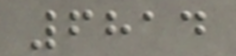6814
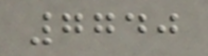7740
